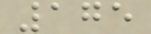175
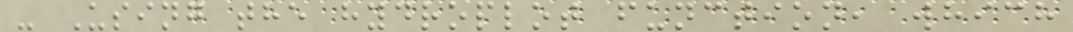- Using the hydroplot function, which
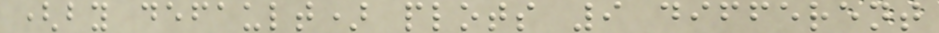(by default) plots 9 different
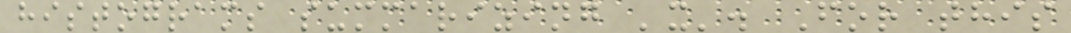histograms summarizing 'x'. For this
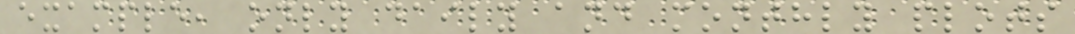example, only daily and monthly plots
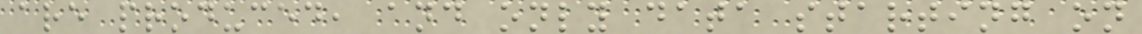are produced, and only data starting on
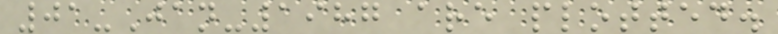01-Jan-1987 are plotted.
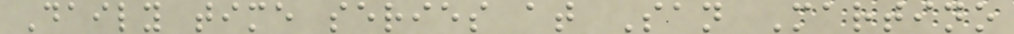Daily time series at San Martino
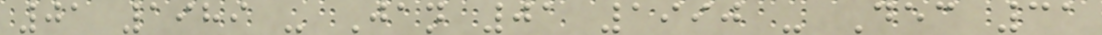01 1989 - Jan 01 1990 - Dec 31
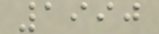1990
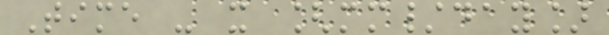Time - x [mm/day]
